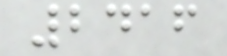2416
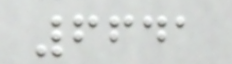6641
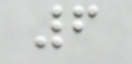6
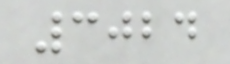3024
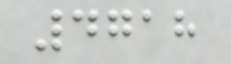4718
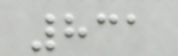831
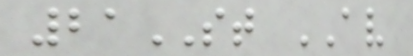21ST AV
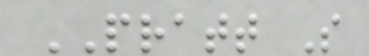PRATT S
